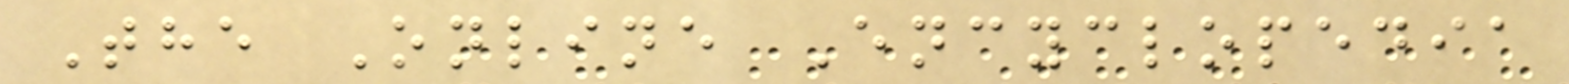The Online Encyclopedia
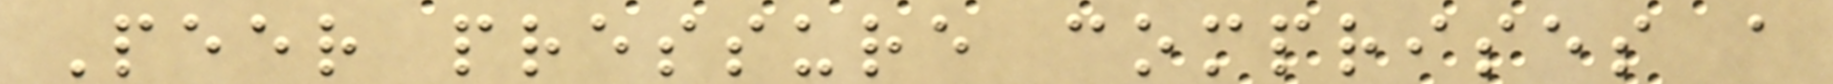Peer pressure comprises a
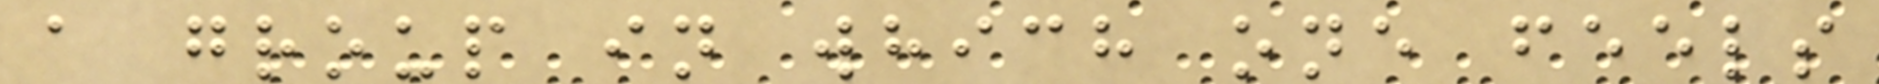a group in which one feels
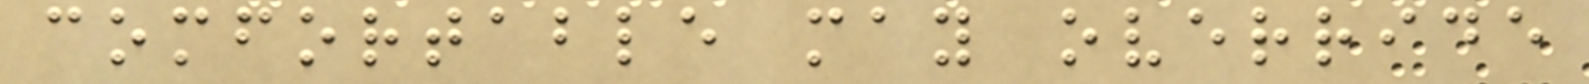comfortable may override
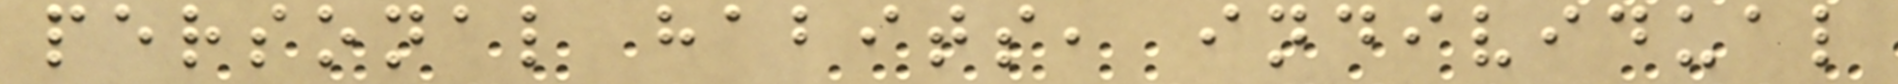personal habits, individual
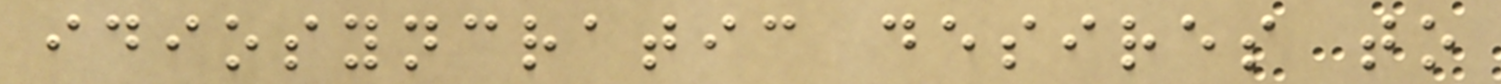idiosyncratic desires to
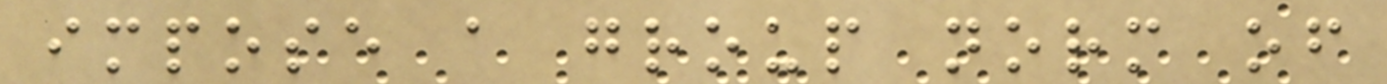impose a group norm of
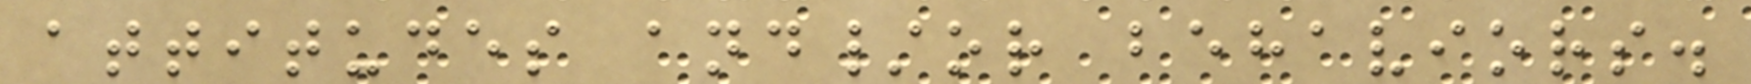attitudes and/or behaviors.
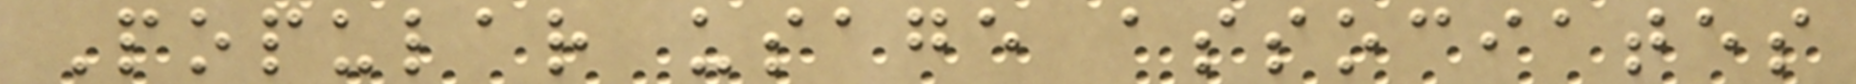Popular usage associates
